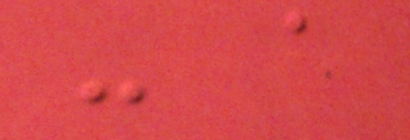- a
